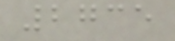2735
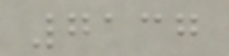7137
